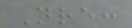Nre:
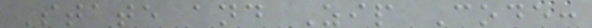State and Zip Code:
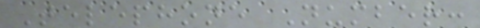Telephone Number:
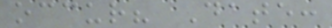occur? Date:
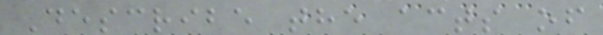Describe the acts of
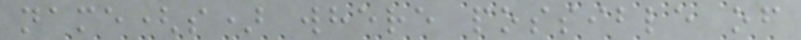name(s) where possible of
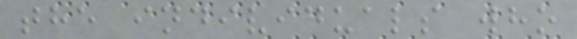the individuals who
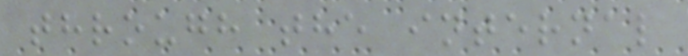through the internal
